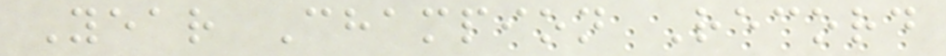Year Champion Record
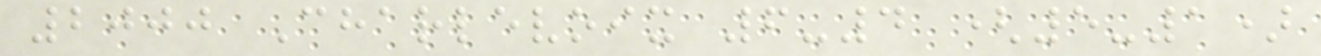2000 Charlevoix 6-4 (5-1)
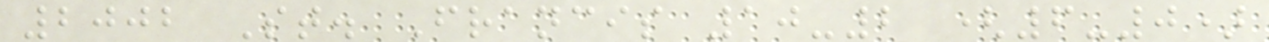2002 St. Francis 10-2 (6-0)
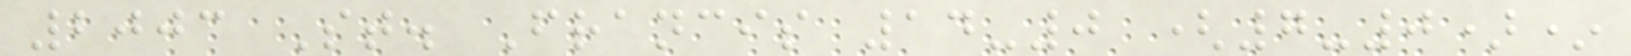2003 St. Francis 14-0 (7-0)*
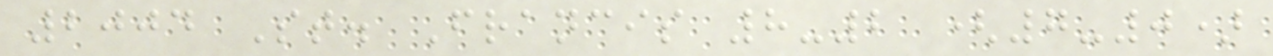2004 St. Francis 8-2 (7-0)
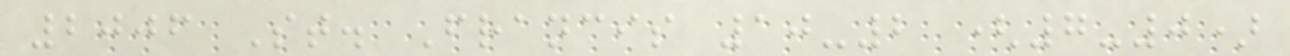2006 St. Francis 10-2 (7-0)
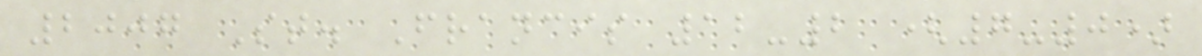2007 St. Francis 12-2 (7-0)
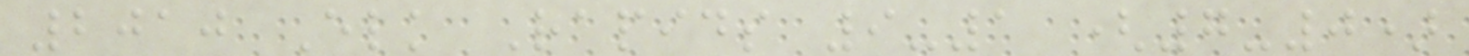2010 Elk Rapids 9-1 (7-0)
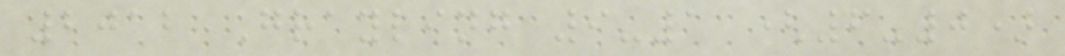2012 Grayling 9-1 (6-0)
